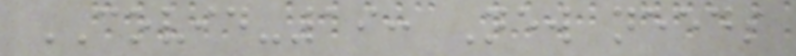COVID-19: New needs
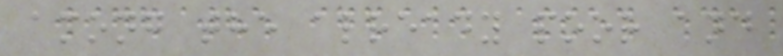among the already poor and
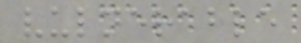vulnerable
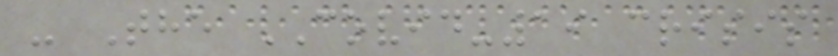- The COVID-19 crisis
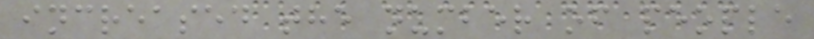increased the number of people
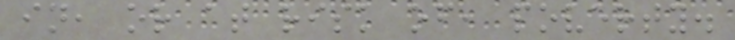in, or at risk of, poverty.
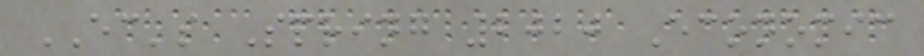EC's Spring 2020 Economic
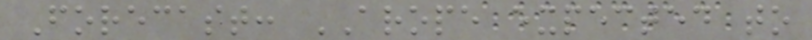Forecast: AROPE expected to
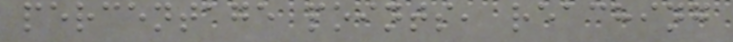percentage points, reaching
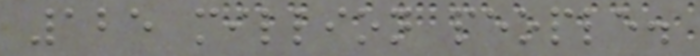125 million people.
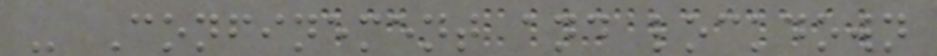- Confinement and lockdown
